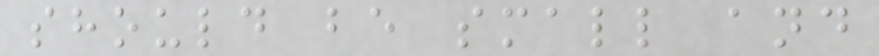should be small and
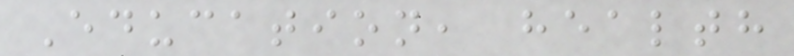Education, health
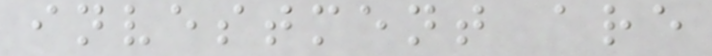investment are
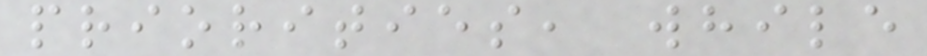priorities, while
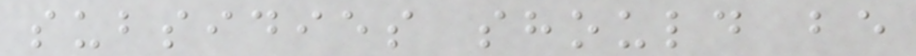subsidies should be
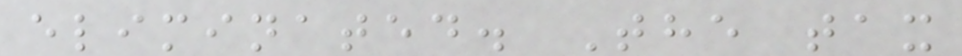eliminated. The tax
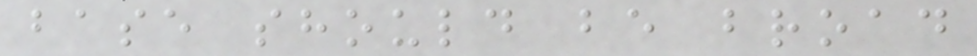base should be broad
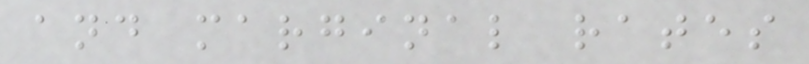and marginal rates
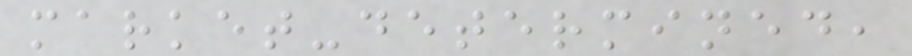market-determined,
